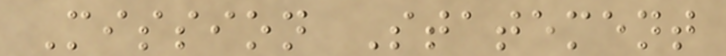Mission Statement
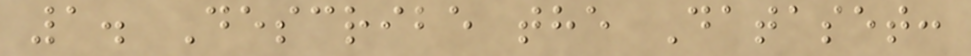1. Describe the Dataset:
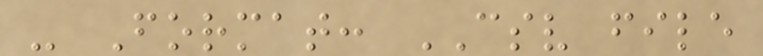- Format: CSV file
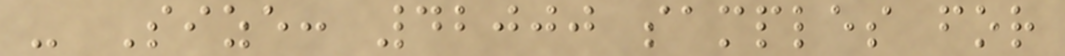- Size: 42000 samples for
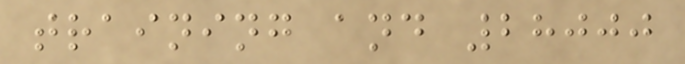training and 28000
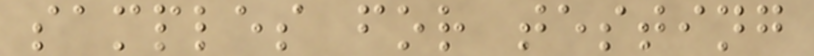samples for testing
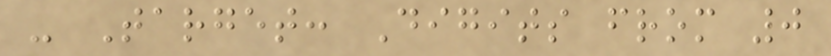- Target: Digits from 0
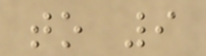to 9
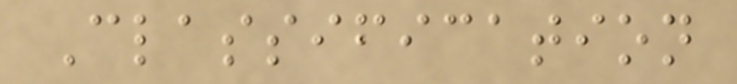Classification
